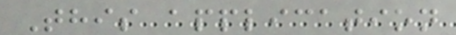This application
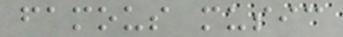famous music
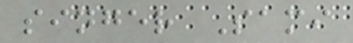singer Sami
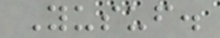Yusuf.
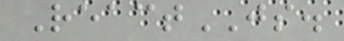ReactJS.
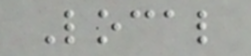Local
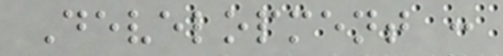Development :
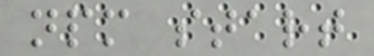npm start
